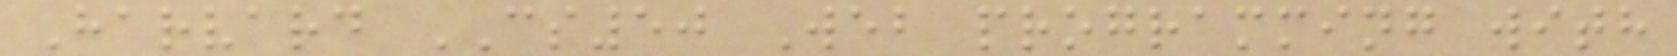Harvard CS50 Web programming with
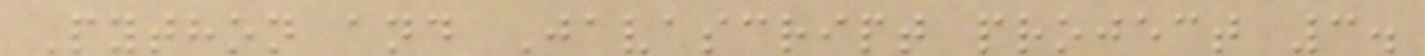Python and Javascript project 3.
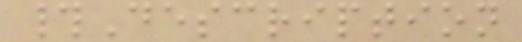#Description
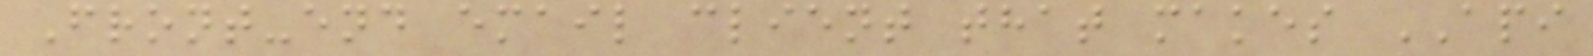Front-end email client that makes API
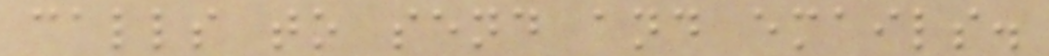calls to send and emails.
